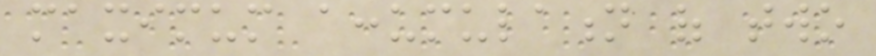maximum accumulation of two
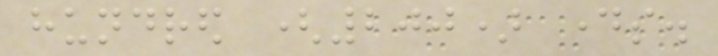hundred (200) days.
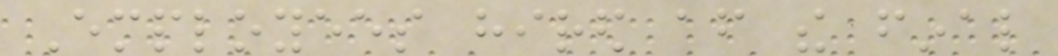Employees hired after the final
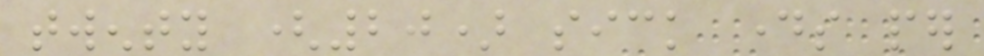twenty (20) sick days per
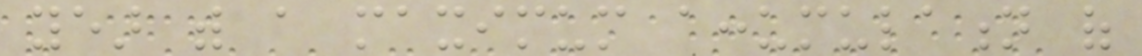year with a maximum accumulation of
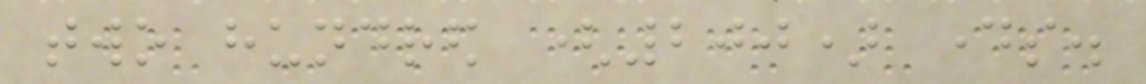two hundred (200) days.
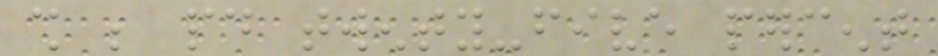shall be paid twenty-five percent
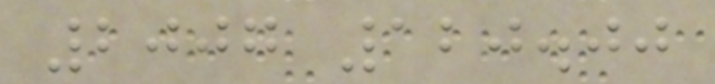2007 120.00
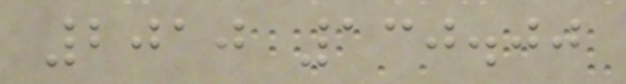2010 130.00
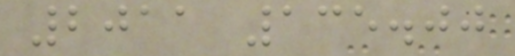2011 135.00
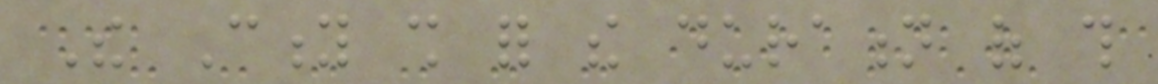The City shall for the duration of this
